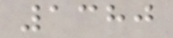1380
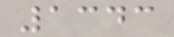1343
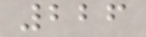226
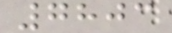7803
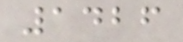1426
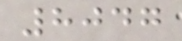8047
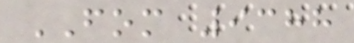FOM 9388
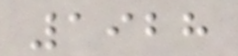1928
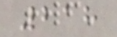218
